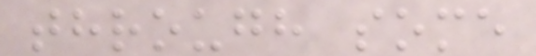through some
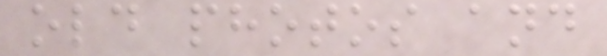old photos and
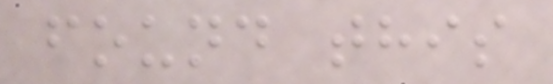found this
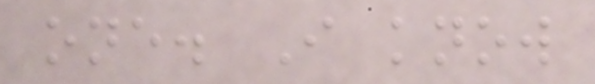one. I know
